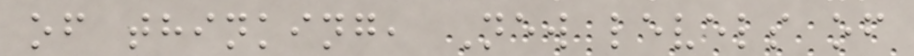of thinking, New levels of
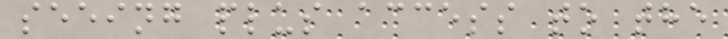seeing plus access to the
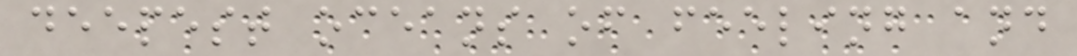deepest oceans of feeling and
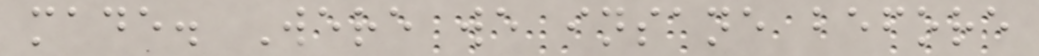made. Were we insane before
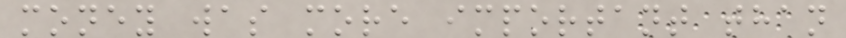money was more important than
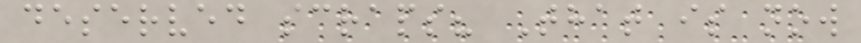deserved scraps? That is now
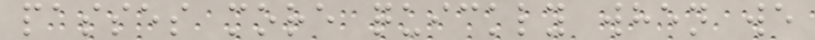passes more quickly when we
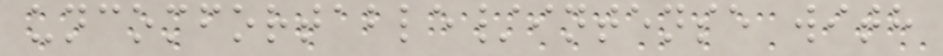uncomfortable/intense with
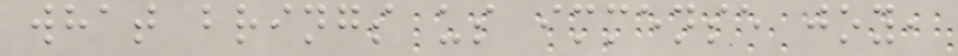what brings us immense joy,
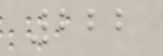222
